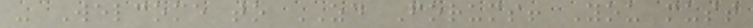- Welcome to ZD Forums! You must
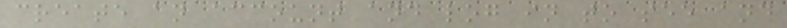create an account and log in to see and
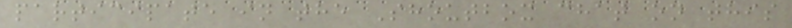participate in the Shoutbox chat on this
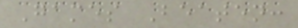Games Beaten:
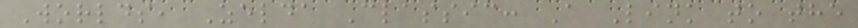Worlds, Zelda Classic: A Link to the
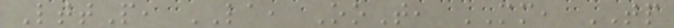LttP, LA, OoT, MM, TP
